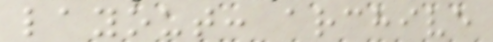layout: archive
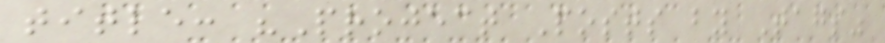title: "Project Posts by Tags"
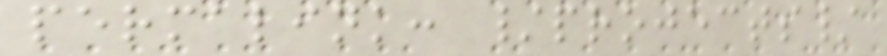permalink: /projects/
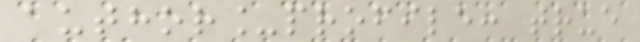author_profile: true
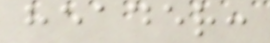header:
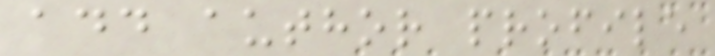add author profile
